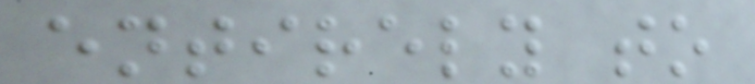entirely to
